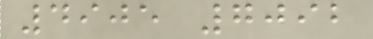4905 7092
